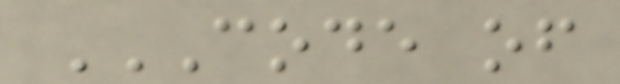CODE OF
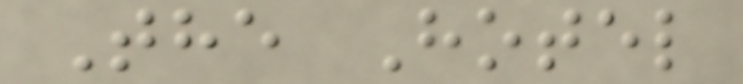The Hotel
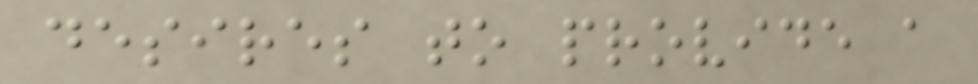desires to provide a
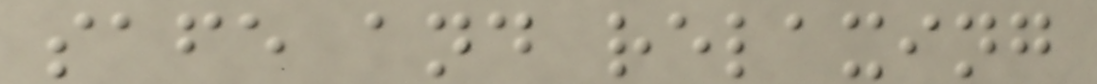safe and relaxing
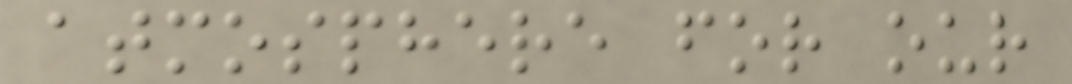atmosphere for our
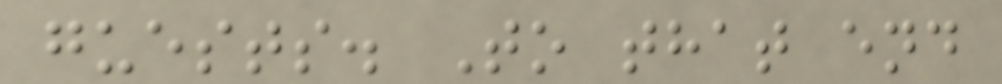guests. To that end
